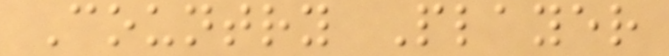Country Player
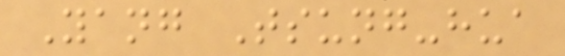Yang Tsung-hua
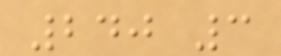240 3
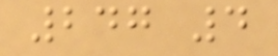247 4
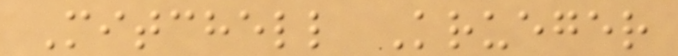Mitchell Krueger
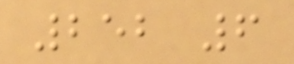252 6
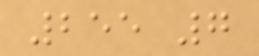255 7
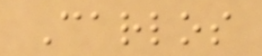Carlos
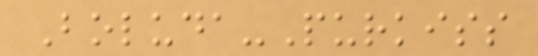Boluda-Purkiss
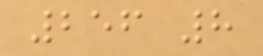256 8
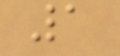1
